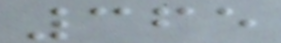365
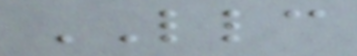LLC
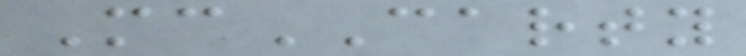McCARTY
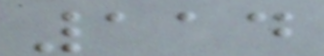114
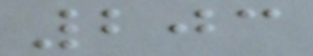203
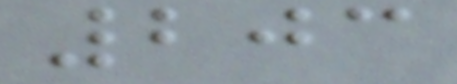203
